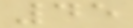45
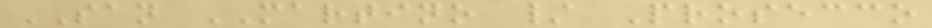SAN MARTINO / Prosecco
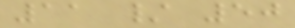11 / 50
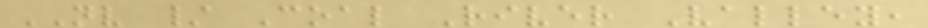NV / Coal River Valley,
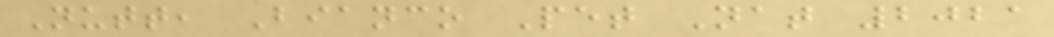Nutt, Bianco Pet Nat 2021
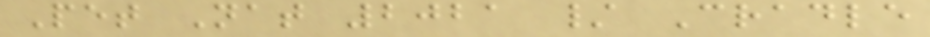Pet Nat 2021 / Cradle
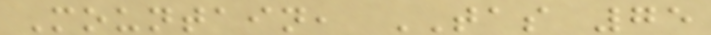Mountain, TAS 75
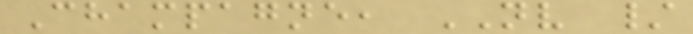Champagne, NV /
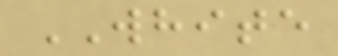WHITE
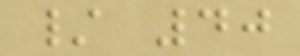/ 40
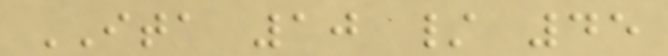ITA 10 / 45
